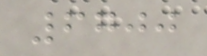6700
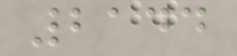2144
